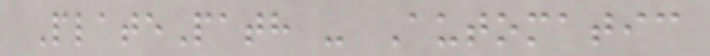PlatePath - Automatic
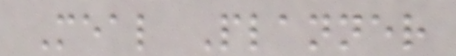Meal Planner
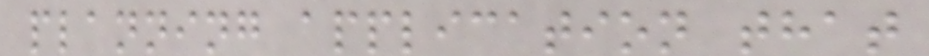planning application that
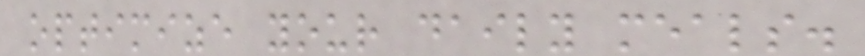optimize your daily meals.
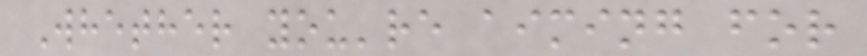Whether you're aiming for
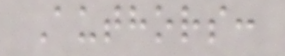Authors:
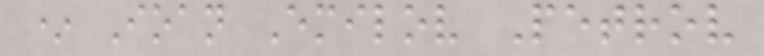* Ioan Emilov Petrov
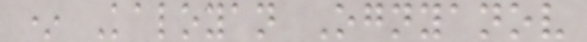* Kaloyan Ognyanov
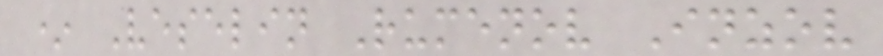* Veselin Rumenov Inzov
